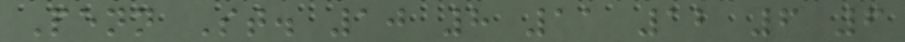Penn St. 10 8 11 12 6 6
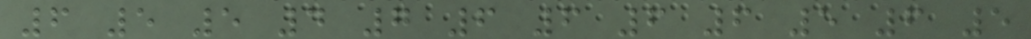6 5 5 4 7 6 6 6 6 5 6 5
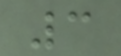3
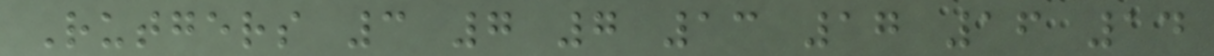Rutgers 3 7 7 13 17 16 14
